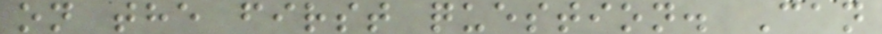on the first question. Can
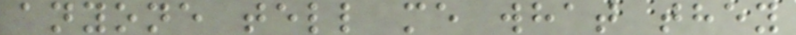anyone tell me what they
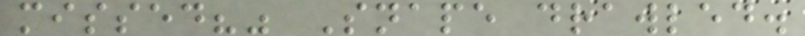missed?" Snape drawled.
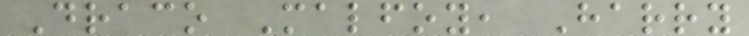Draco Malfoy, Harry
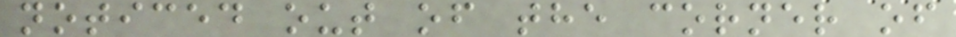noticed out of the corner of
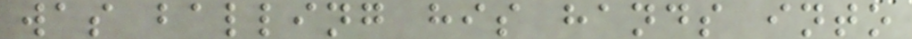was balling his hands into
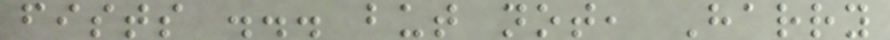fists ... but not, Harry
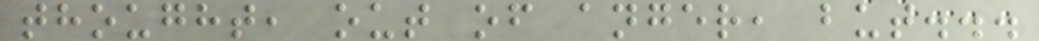thought, out of anger, but...
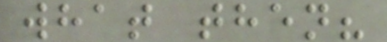what then?
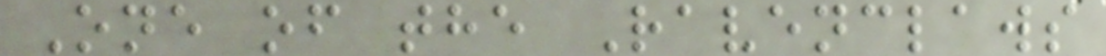One of the Ravenclaws
